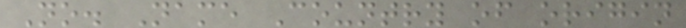No. Name Country of origin
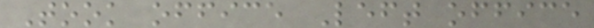Took office Left office
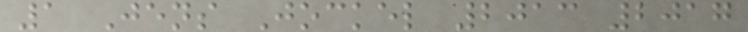1 Jens Jockel 2013 2017
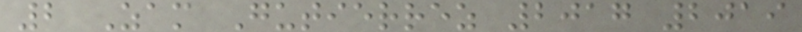2 Zam Gutierrez 2017 2019
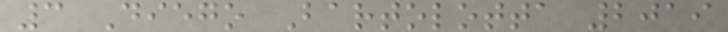3 Diego Bartolotta 2019
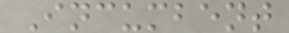Incumbent
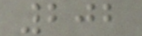202
